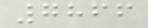7866
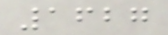1627
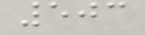503
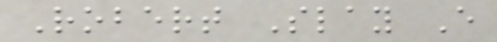Robert Slay E
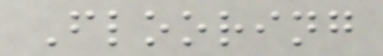Flooring
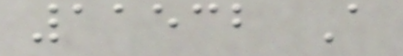11532 A
